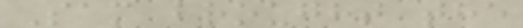Sam brought the
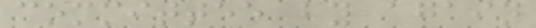committee by again
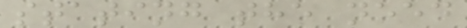stating the need
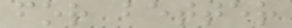for better
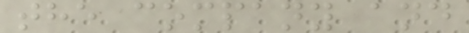the company and
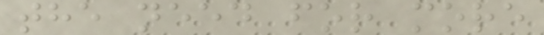the need for more
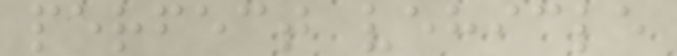perfect vehicle
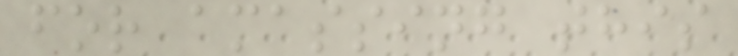for amassing this
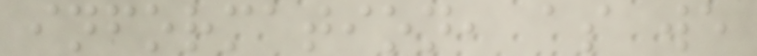information, as we
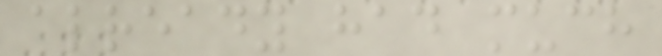already had much
